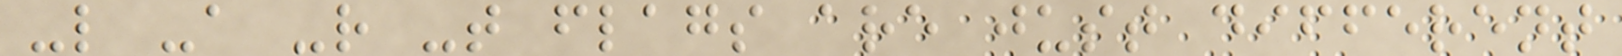-l -a -r -t flags are just different
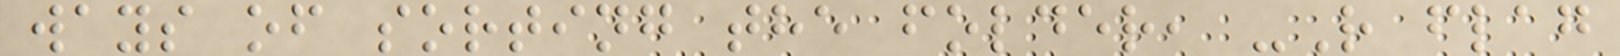ways of sorting the folder, -R flag
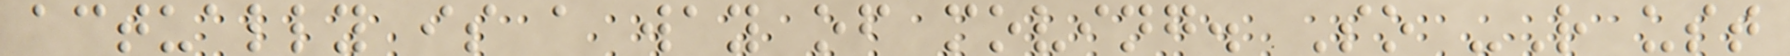actually is a way of moving. So -R ust
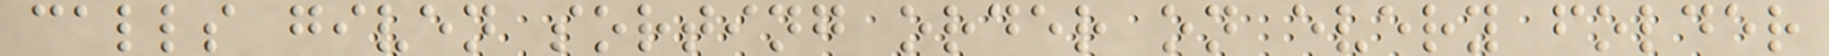calls given sorting order on every folder
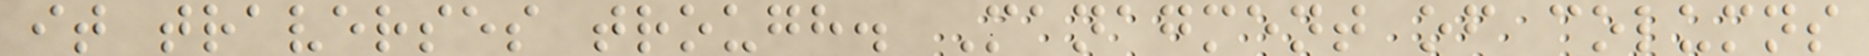it traverses trough. Managment of columns
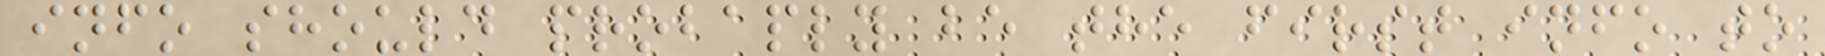info should probaply be the first info to
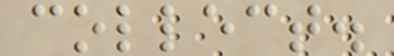collect.
